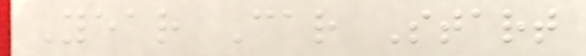Year Car Start
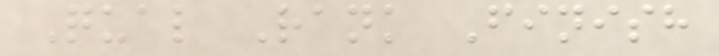Qual Rank Finish
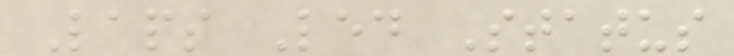Laps Led Status
